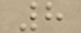8
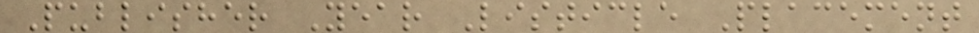Publisher Year Listicle Placement
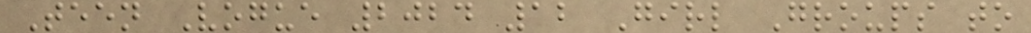Teen Vogue 2024 12 Girl Groups to
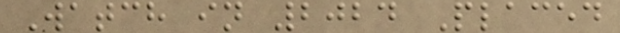Watch in 2024 Placed
